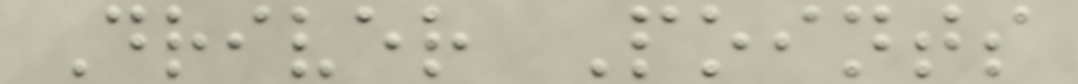Driver Points
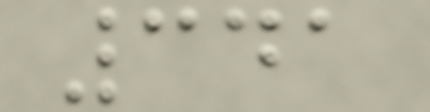341
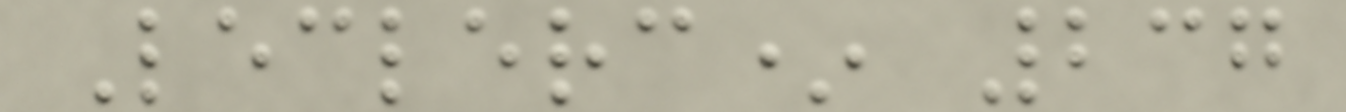Leclerc* 237
